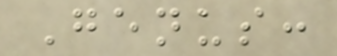Genus:
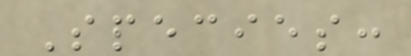Species:
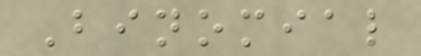Binomial
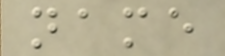name
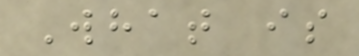What is
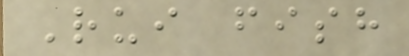Rui fish
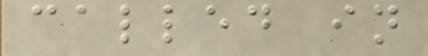called in
